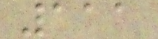111
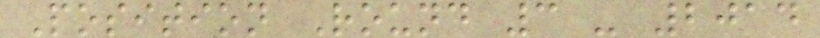Position Round 3 - 2014
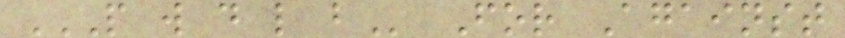P W D L B For Against
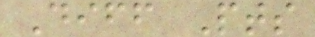Diff Pts
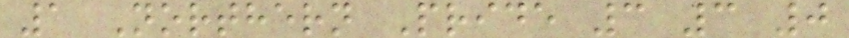1 Northern Pride 3 3 0
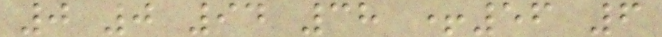0 0 94 38 +56 6
